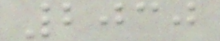2030
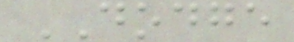DODGE
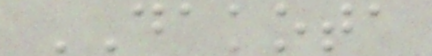DAKOTA
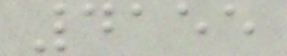4155
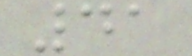41
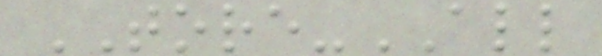TORE-ALL
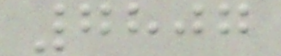7807
